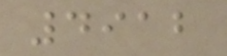4912
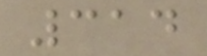314
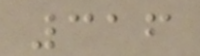316
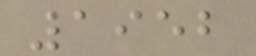1952
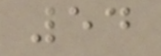54
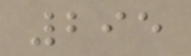295
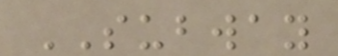SUBWAY
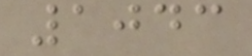1043
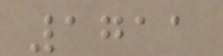1711
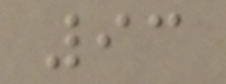93
